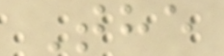The
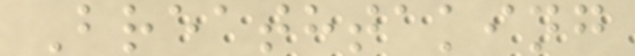Breathtaking
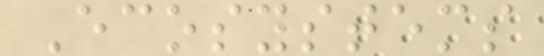Ecosystems
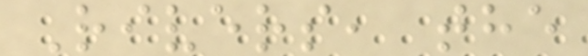Rivers, the
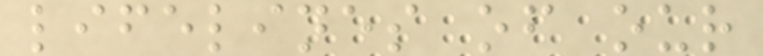lifelines of our
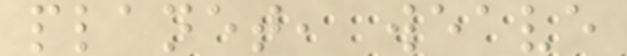planet, weave
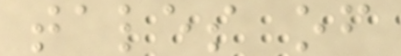tales of
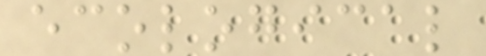ecological
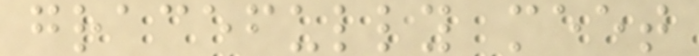gracefully meet
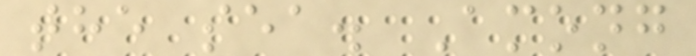the sea. Among
